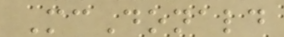McDonald
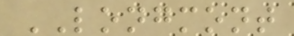LONGMONT
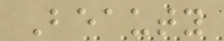Beauty
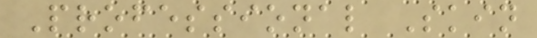Professional Skin
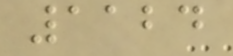1124
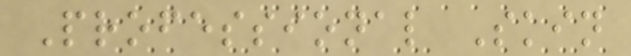Professional Skin
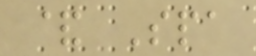& Spa
